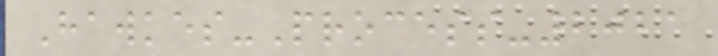Hawkes-Process-2021
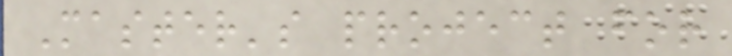Master's project for
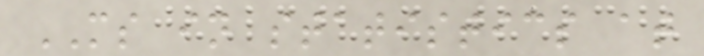MS in statistics at
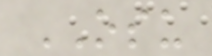OSU
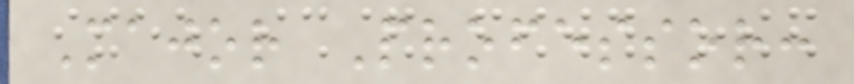Major Professor:
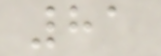81
